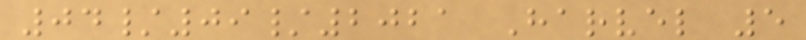04/09/2021 Harvel 5
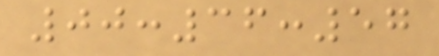00:36:57
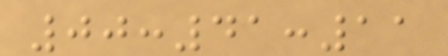00:41:11
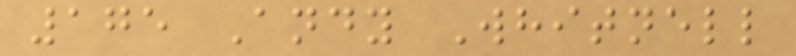175 Andy Whitnell
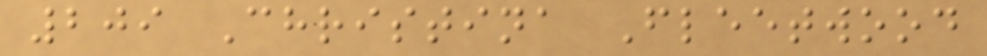209 Christina Fleetwood
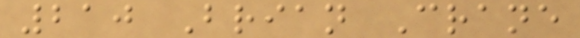210 Brian Crane
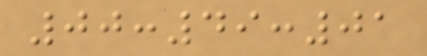00:49:01
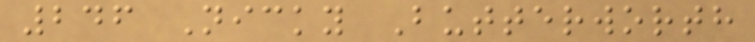246 Nicky Butterworth
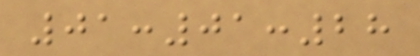01:01:28
